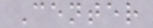Center
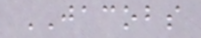JACOBS
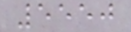5550
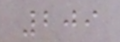209
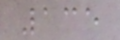135
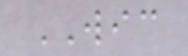WIC
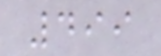499
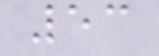53
